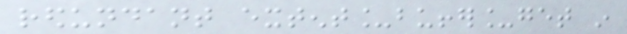redundant extent_buffer_get in
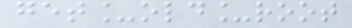get_old_root
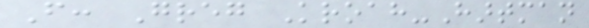From: Greg Kroah-Hartman
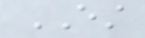EST
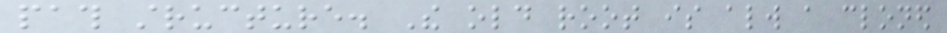path structure. The old root is always a cloned
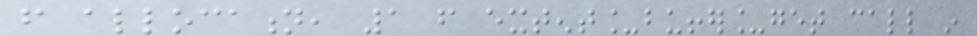from allocation, 1 from extent_buffer_get call in
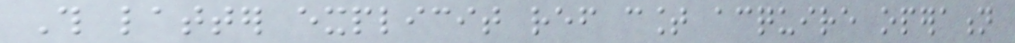This latter explicit ref count acquire operation
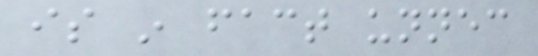is in fact unnecessary
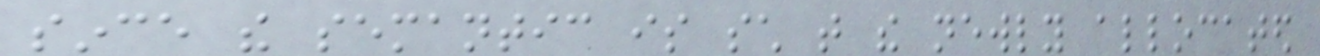since the semantic is such that the newly allocated
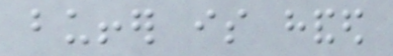buffer is handed
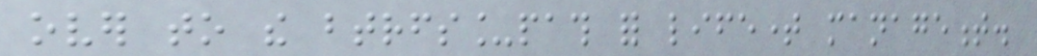over to the btrfs_path for lifetime management.
